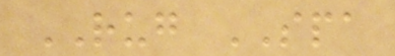RUG SPA
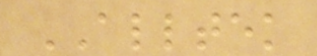ALLTEK
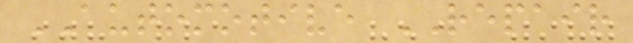AUTOMOTIVE REPAIR
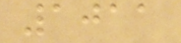1011
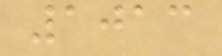1013
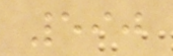590
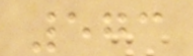573
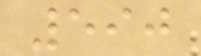590
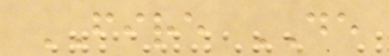FIRE DE
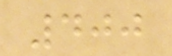400
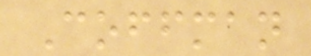Coffman
